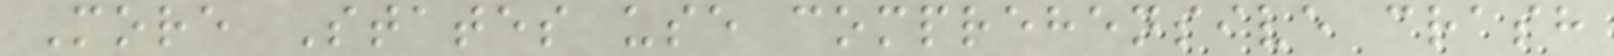More States use comprehensive crash
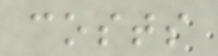costs
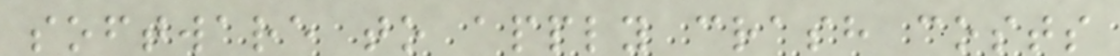software to apply crash costs
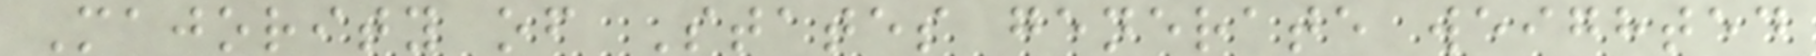Majority of States generate weighted
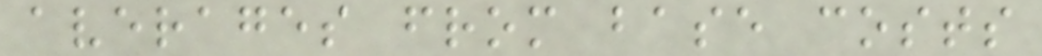averages from base costs
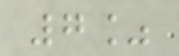7%
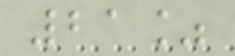21%
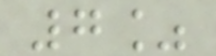7%
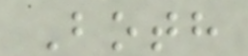Both
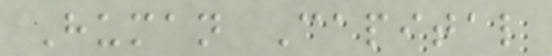Human Capital
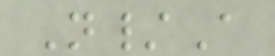N/A
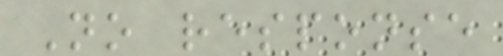No response
